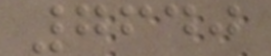7640
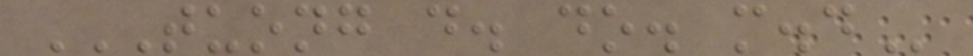TUONG D. DO. M.D
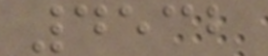4532
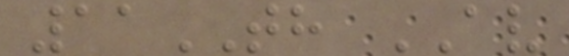11TH AV
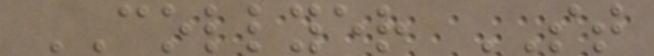COLLYER ST
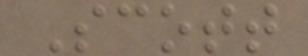Scott
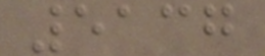5137
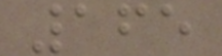165
